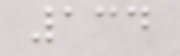134
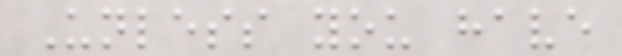Unless you have
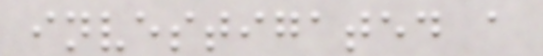investigated a
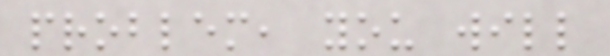problem, you will
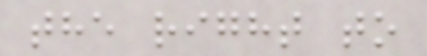the right to
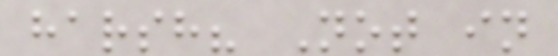harsh? Not in
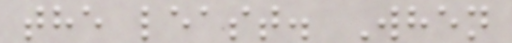the least. When
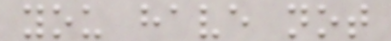you have not
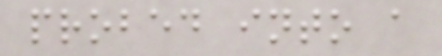probed into a
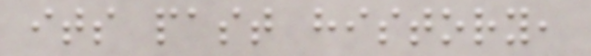its past history,
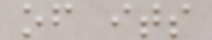of its
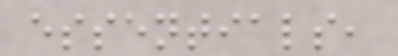essentials,
